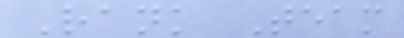Rank Team
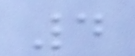4
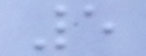5
